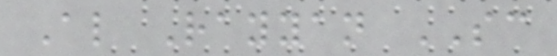Al Rayyan SC
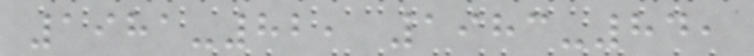1981-82, 1983-84,
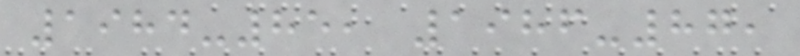1984-85, 1986-87,
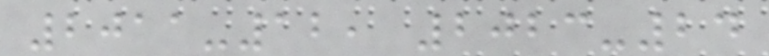2011-12, 2023-24
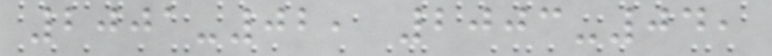2001-02, 2003-04,
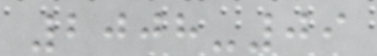2008-09
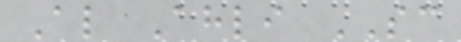Al Ahli SC
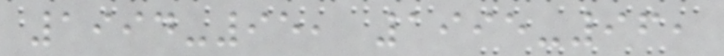1994-95, 1995-96,
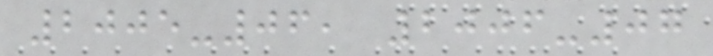2005-06, 2006-07
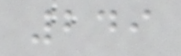249
